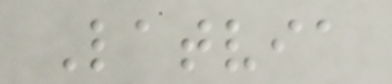Latvia
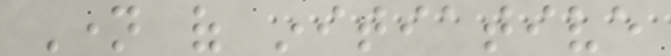Name of initiative
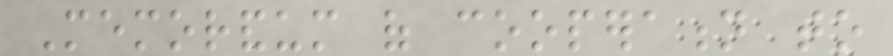Memorandum of cooperation to
